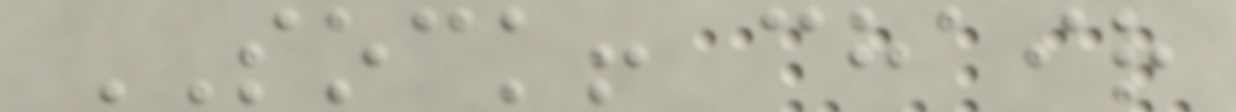SOCK! chair
